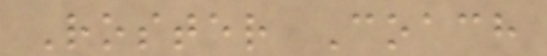Roster Coach
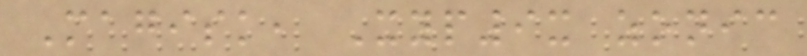Magisk, Xyp9x zonic
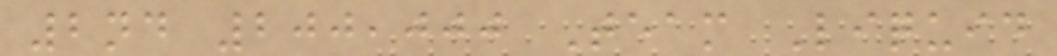2nd 200,000 Team Liquid
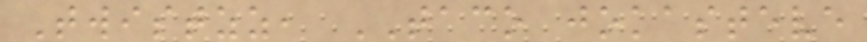Twistzz, TACO jokasteve
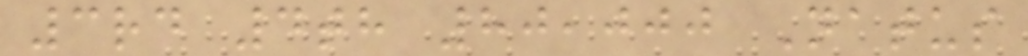3rd 4th 80,000 Natus
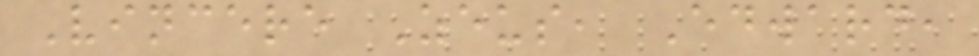Vincere Zeus, Edward,
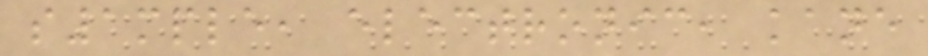s1mple, electronic, kane
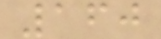160
